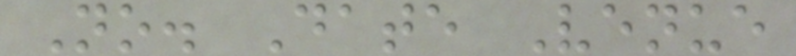No. Date Venue
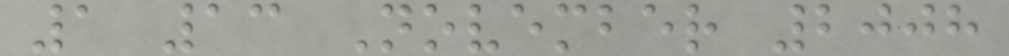1 13 November 2008
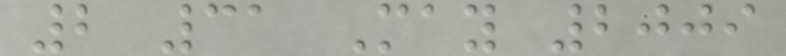2 31 May 2009
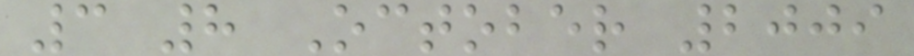3 8 October 2009
